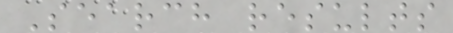Search results
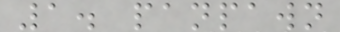1. panpawn
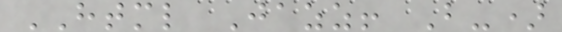HTML Jazz! B-)
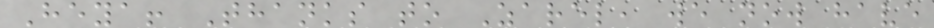Heya! Thanks to Zarel, we now have
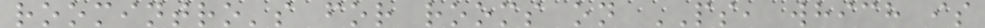roomintro's for rooms on PS, which is
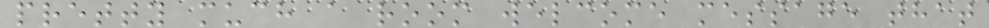pretty much a room welcome message that
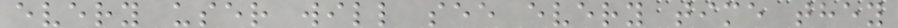every user will see every time they
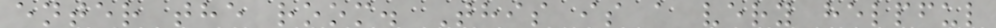enter the room. This is a very helpful
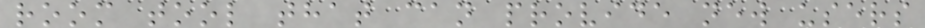room tool that can provide new users
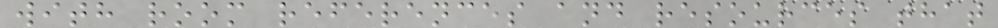with room references and resources that
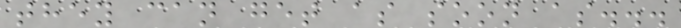they can get as soon as...
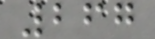267
